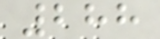288
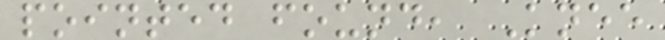pointed found, Knee
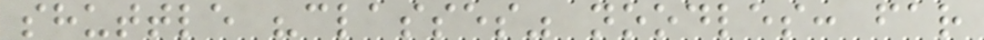shuttle "classes" noodles: far
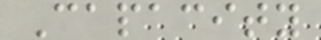Capacity
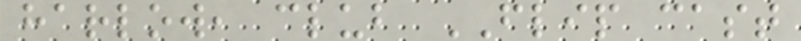harlow, club FLIP cast
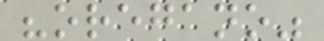"oregano"
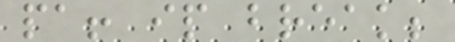pa! ip break;
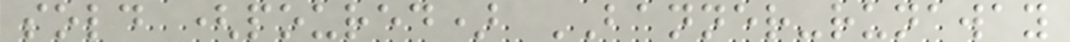sold (poured) BANNER-runaway
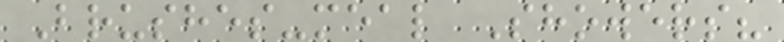Brushes-meal Showers?
